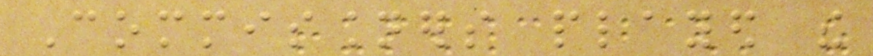Commissioners played the
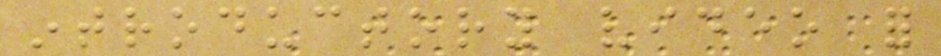introductory video for
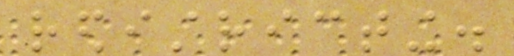redistricting.
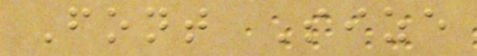Font Size
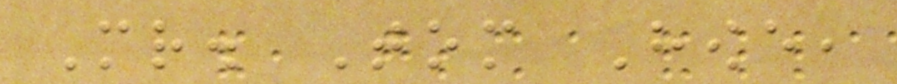Mr. Tom Howe,
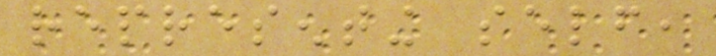representing self,
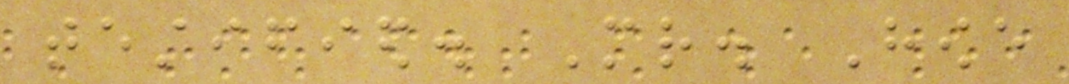testified. Mr. Howe
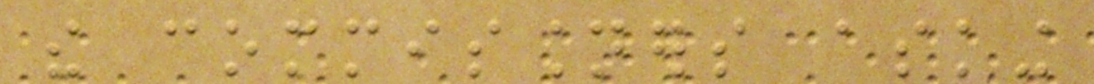the commissioners asking
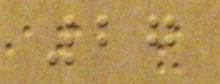27
